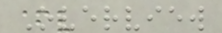Overview
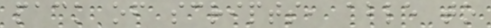pack of scripts, able to
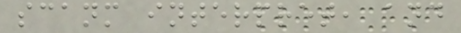scanm interpret, and
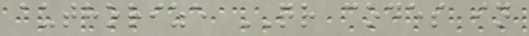authorize QR codes in
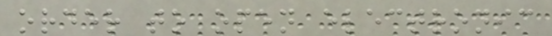order to open electronic
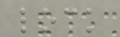lock
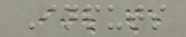Inputs
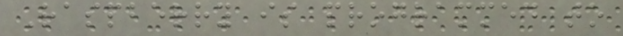Raspberry is programmed to
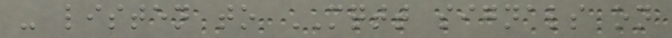- listen to MQTT signals on
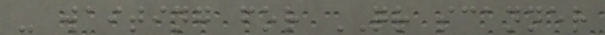- waiting for QR scanner
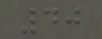40
